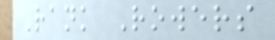Rank Rowers
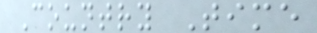Country Time
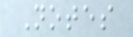Notes
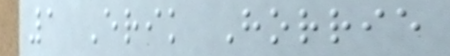1 Erik Horrie
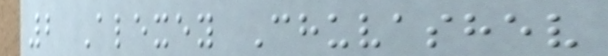2 Alexey Chuvashev
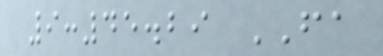9:45.29 FA
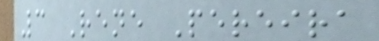3 Rene Pereira
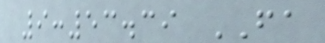9:53.39 FA
